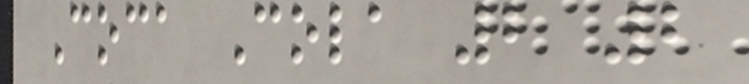Coca Cola 2 2
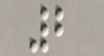2
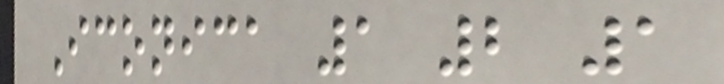Iconica 1 2 1
